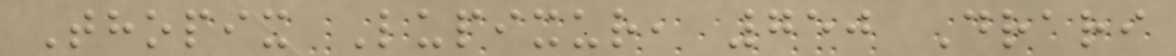Thopix Lupixur, 750 Drari
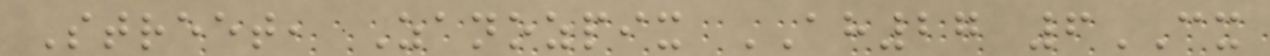Street, Zanozpix AH27 6CX
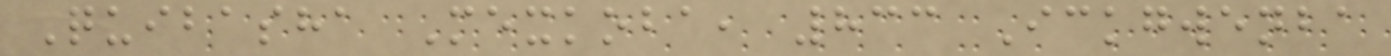Quibasha Mexkoba, 833 Ickgwenba
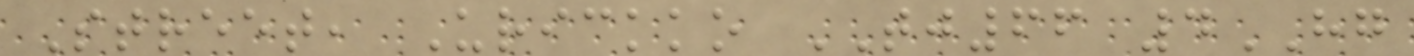Street, Urickko TJ66 4HG
